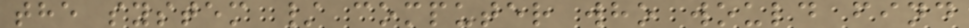the system / computer who would find
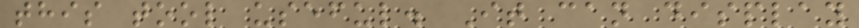this tool useful. It can display
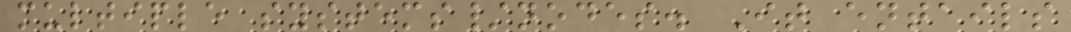multiple systems/nodes. It entails
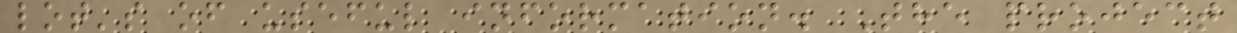lot's of useful information. The project
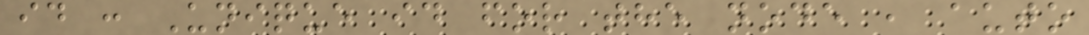id : Unique id for the node , auto
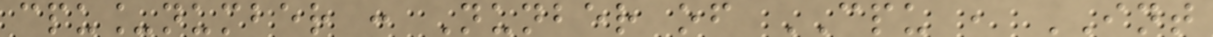cpu_number : Nunber of CPU , INT
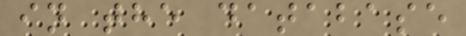in the database
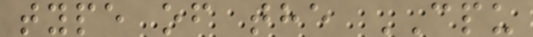type of the CPU
